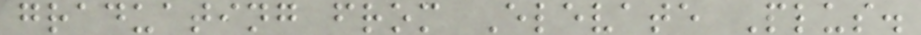graduating from Elevate Plus.
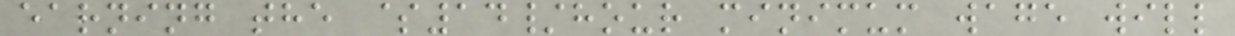earning the $14/hour minimum wage will
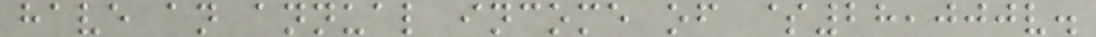have an annual income of $28,000v.
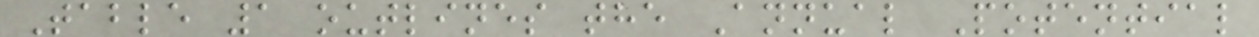Table 1 outlines the Annual Potential
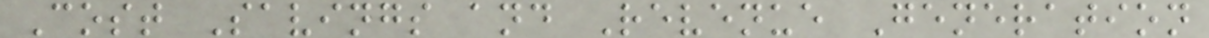Cost Savings and Revenue Generation
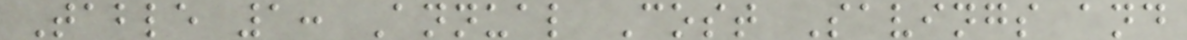Table 1: Annual Cost Savings and
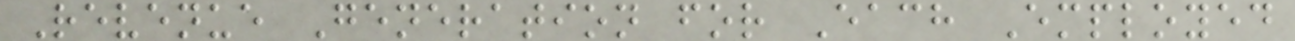Revenue Generation for Each Employed
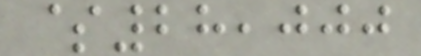$28,000
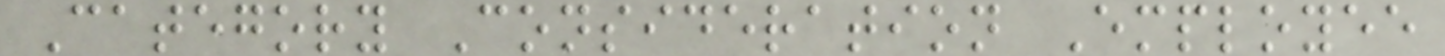Category Consideration Employee
